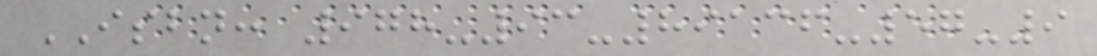ISBN: 978-93-89136-57-9
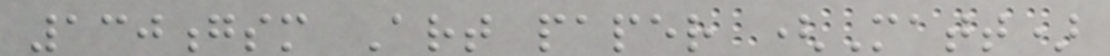130gsm Art paper (Matt)
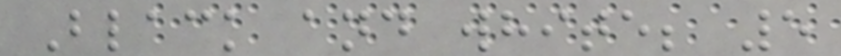Black and white; 5
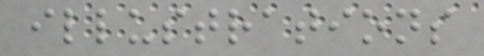illustrations
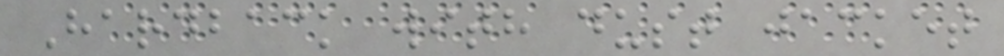Hardback with dust jacket
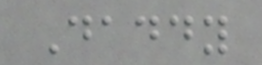Daddy
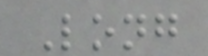Long
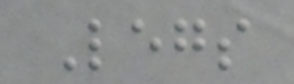Legs
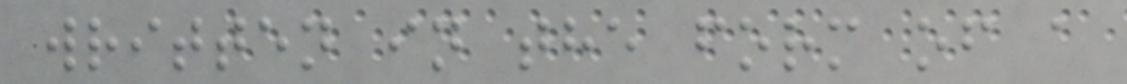written in the form of a
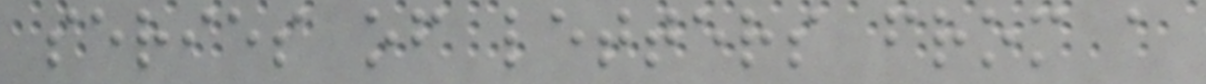series of letters from a
